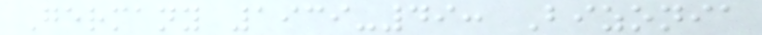Germany 1939-49: Bizonia
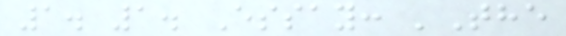1. 1. Essay: 'The
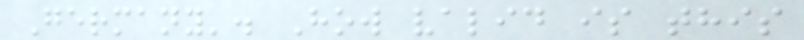Germany'. How valid is this
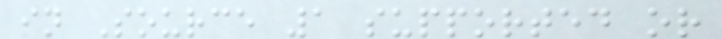in Source 1 supported or
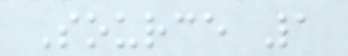Source 1
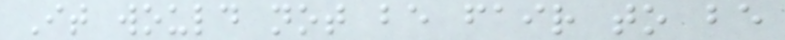It would not be fair to be
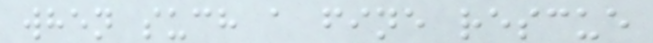when such a fine rescue
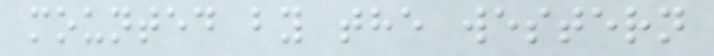mounted by the western
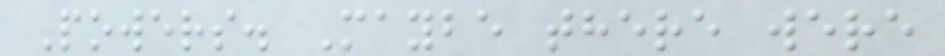Powers. Maybe there were
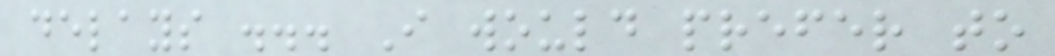delays ... I would prefer to
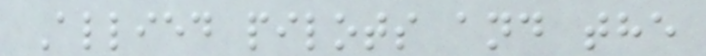Allied pilots and the
